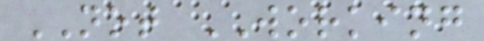NOT WORKING
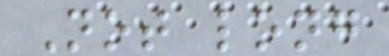Not long
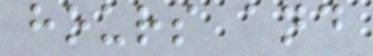hours and
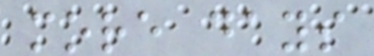more days
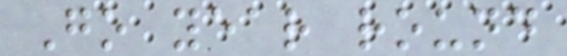Go year round
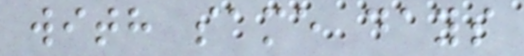with same days
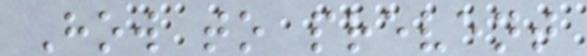How to prevent
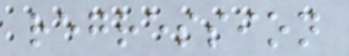regression
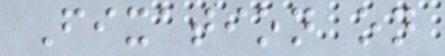Fixation on
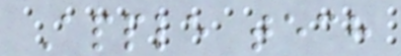Apple tech
